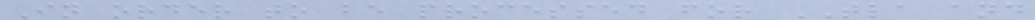In order to be processed for TLA and
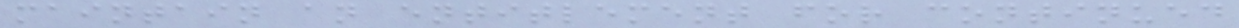maintain an entitlement for continued
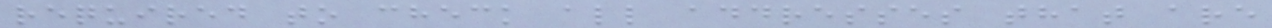required to check all addresses that are
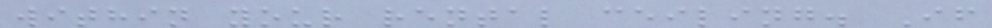within your rental ceiling. If
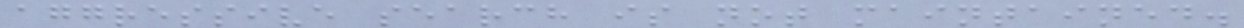aggressive search is not maintained.
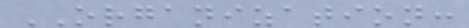ORGANIZATION:
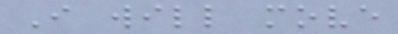I will move
